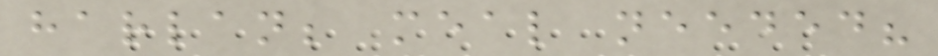harlan; meal needed?
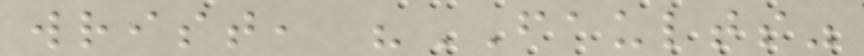wrist, "FAULTS"
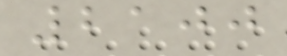2100
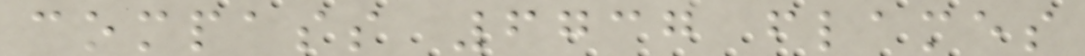compass 6737 flames
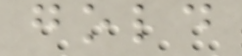gold
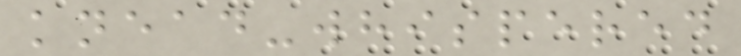knead-whispered
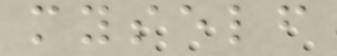myself
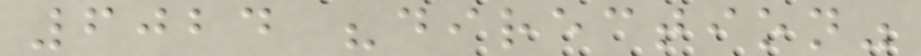6024 "direction"
